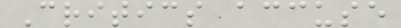Critics accuse
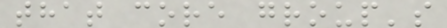that core group's
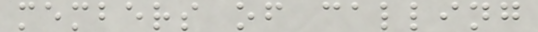members of calling
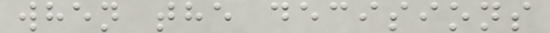when the decisions
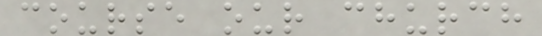course our church
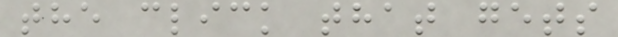the click that gets
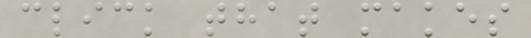click that makes
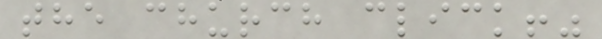the church click!"
